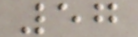57
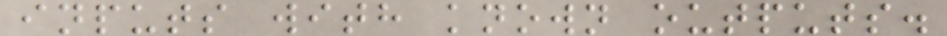inputs with known outputs.
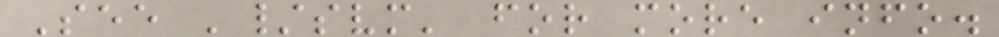See '/svm' for more info.
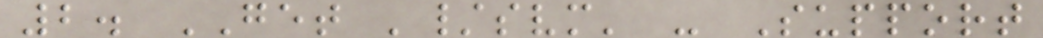2. GET '/svm' - Support
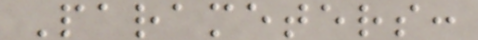Parameters:
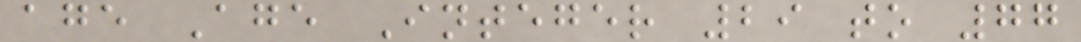age Age Integer 29 to 77
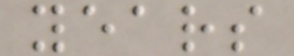years
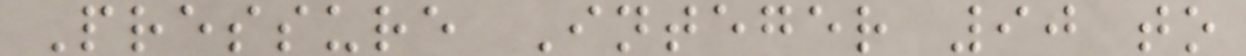Pressure Integer 90 to
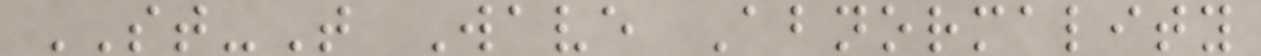ST-T Wave Abnormality
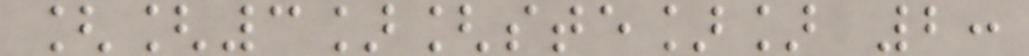[[3][ste]] 2:
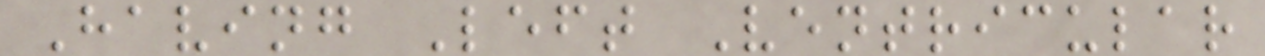Having Left Ventricular
